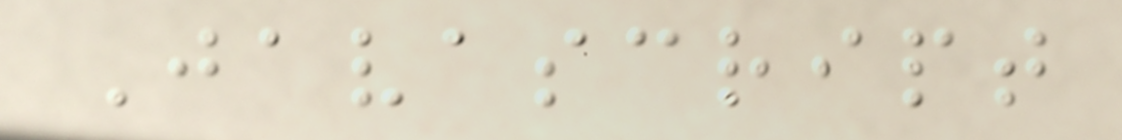Javascript
